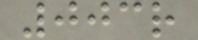003r
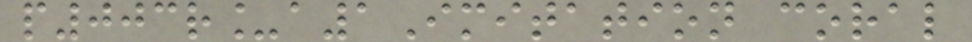p003r_a1Imitation coral
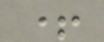+
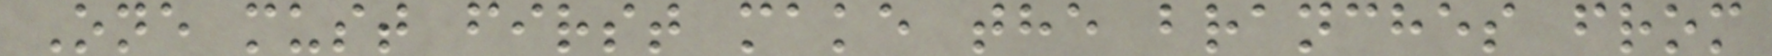One must first make the branches from
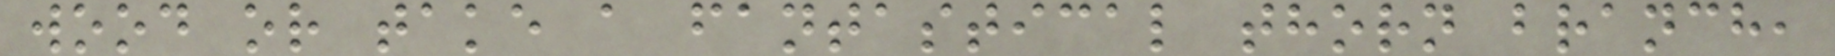wood or take a fantastical thorn branch,
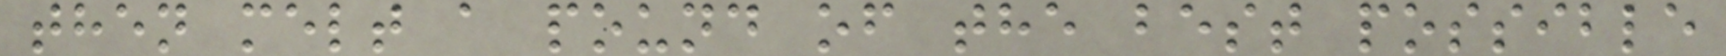then melt a pound of the best possible
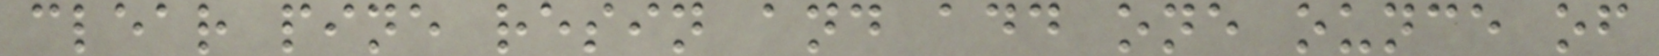clear pine resin and add one ounce of
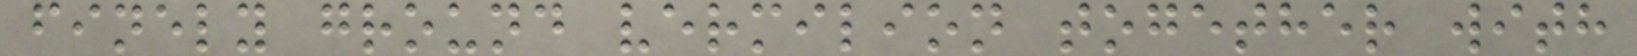finely ground vermilion together with
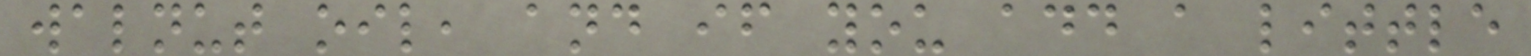walnut oil, and if you add a little
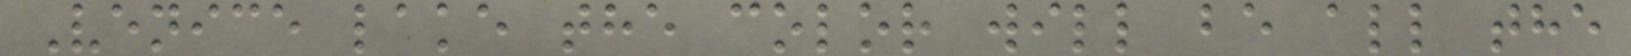Venice lake the color will be all the
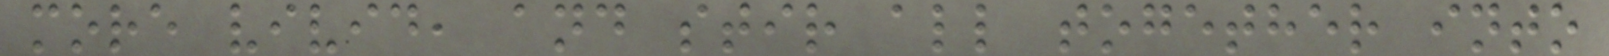more vivid, and stir all together into
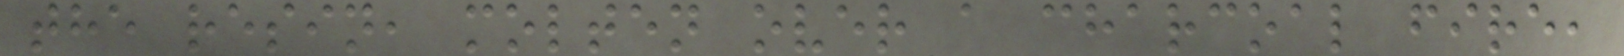the resin, molten over a charcoal fire,
